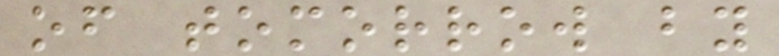of tomorrow by
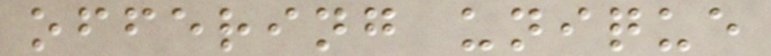offering unique
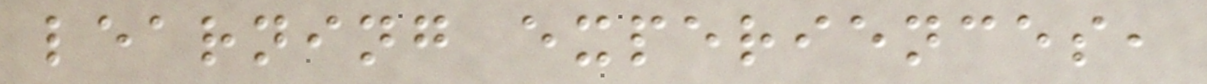learning experiences,
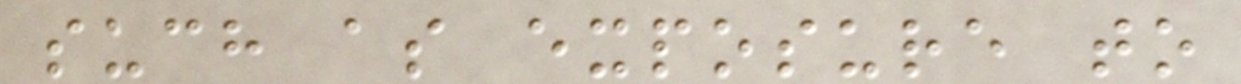such as exposure to
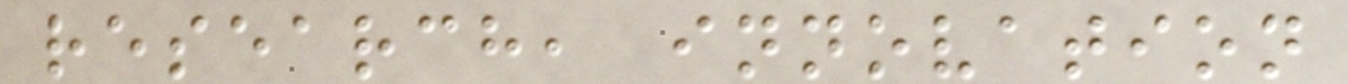research, innovation
